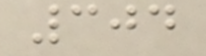304
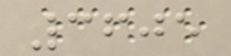3605
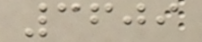3609
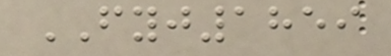FYJ1859
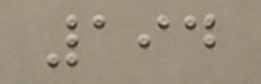194
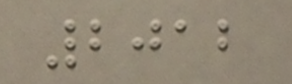2012
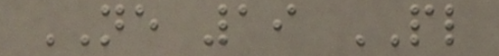NE 19 PL
